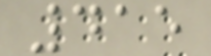415
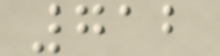712
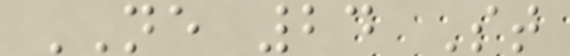NE 24 St
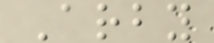Arby
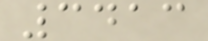3413
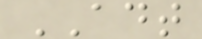ADT
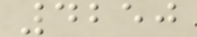4250
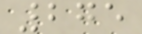275
